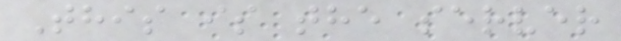This is the server
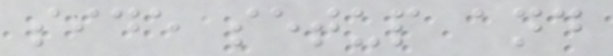side setup and
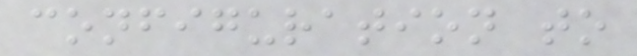configuration to
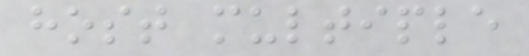host multiple
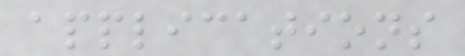applications
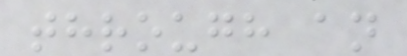through an
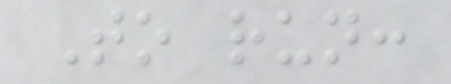To run:
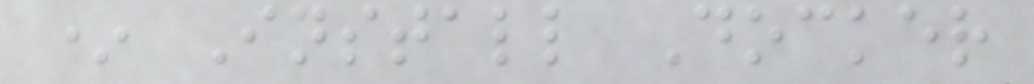* Install Docker
